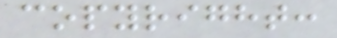copyright:
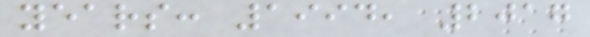years: 1994, 2017
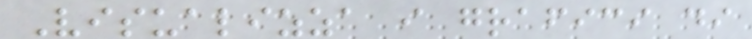Visualizza i grafici di
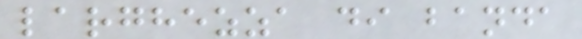larghezza di banda
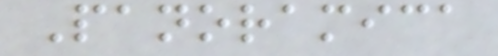Panoramica
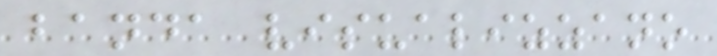banda visualizzano
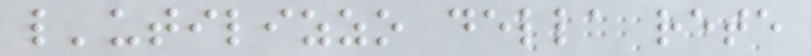l'utilizzo della rete
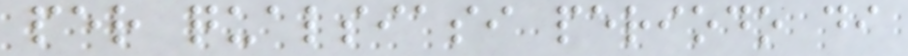per qualsiasi periodo di
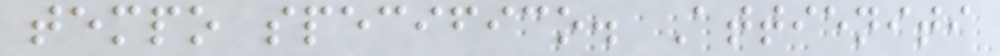tempo specifico. Attieniti
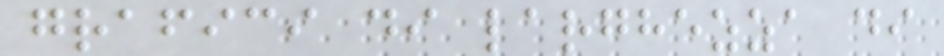grafici di larghezza di
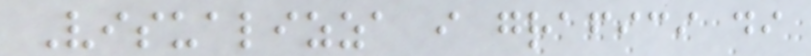Visualizza i grafici di
